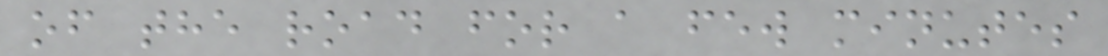of the road for a few minutes
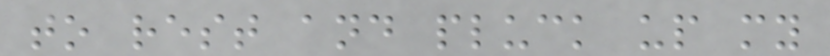to rest and pluck up my
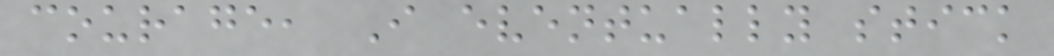courage, I eventually stick
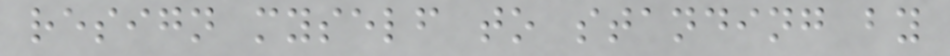resign myself to standing by
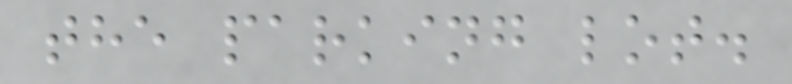the parking lot.
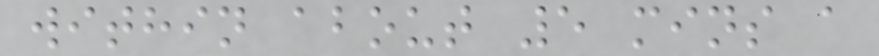within about 5 mins a
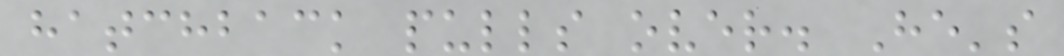hatchback pulls over. He's
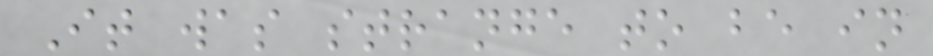It was strange to be in
